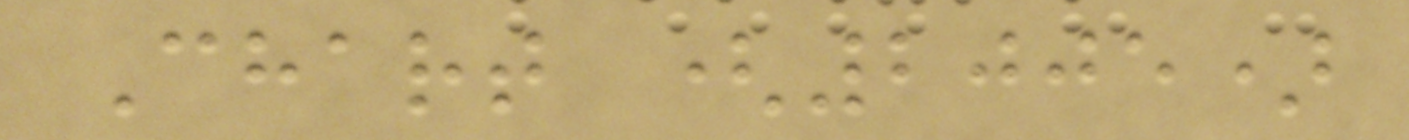Chart (2005)
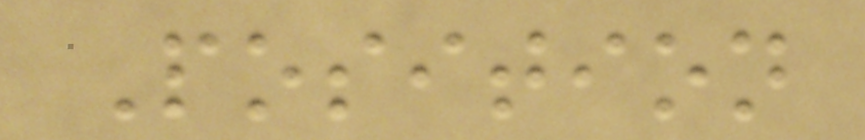Position
